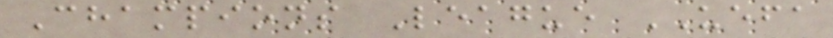Champions League UEFA
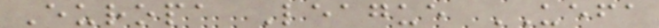Europa League UEFA
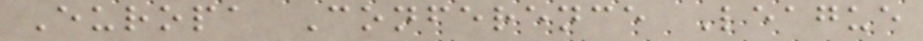Europa Conference League
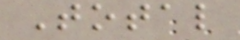Total
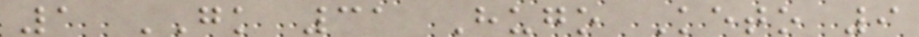1 GK 31 Hugo Keto 9
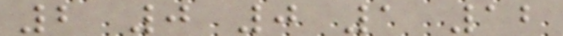2 0 0 1 12
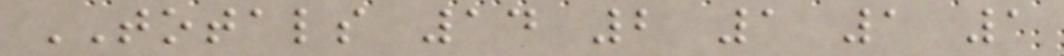TOTALS 14 2 1 1 1
